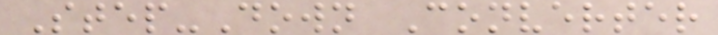Step-Down Converter
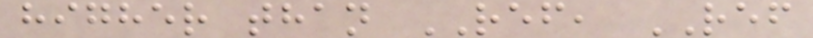higher than REF, REF
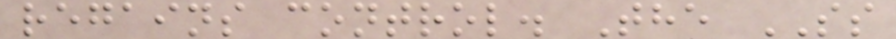regains control. The SS
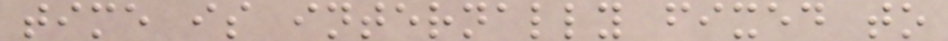time is internally fixed to
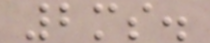2ms.
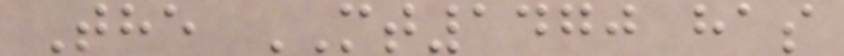The MT1470 has
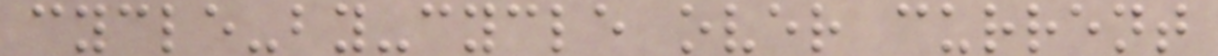cycle-by-cycle over current
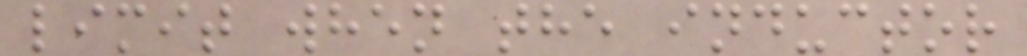limit when the inductor
